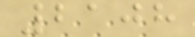2108
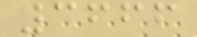3666
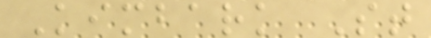Kimbark St
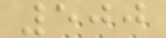500
